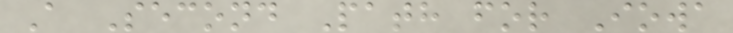A Second Path for Iowa
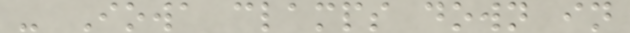- Iowa clamps down in
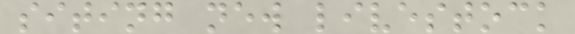siting new livestock
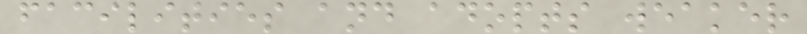facilities and adopts weaker
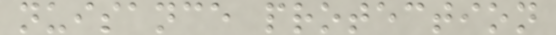nuisance protection
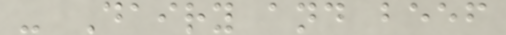- Dairy and beef
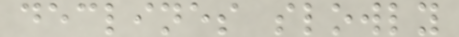declines slowly
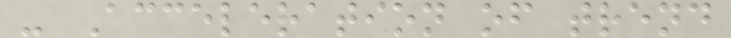- Acceleration of trend
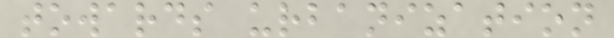towards urbanization
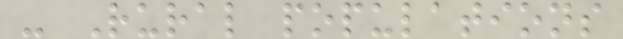- Rural populations
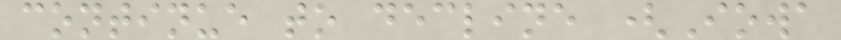continue to decline (Iowa
